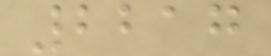2217
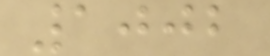1002
